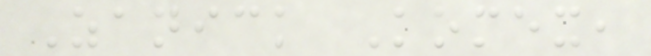Zanick Komex,
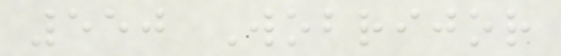550 Wobrijor
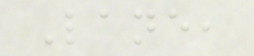Lane,
